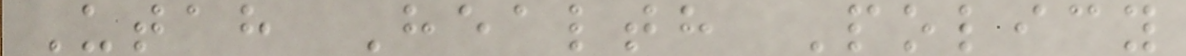Utah Health Policy
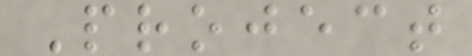Project
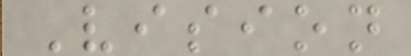Vision
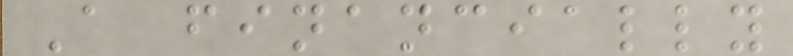A financially
